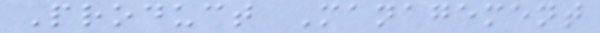Product Management
